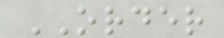ORDER
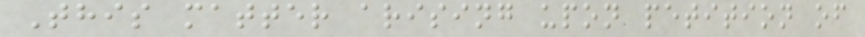This matter arising upon petition of
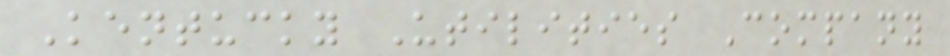Kentucky Utilities Company
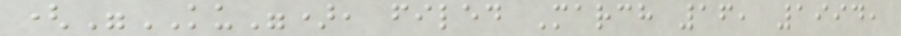("KU"), filed March 16, 1994,
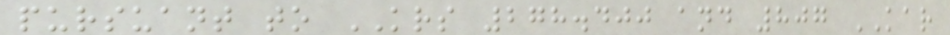pursuant to KRS 278.400 and 807 KAR
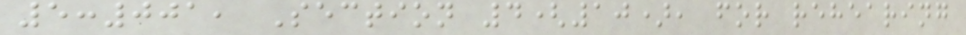5:001, Section 4(10), for rehearing
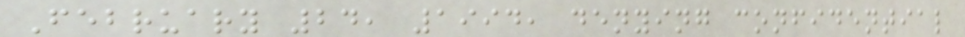February 24, 1994, denying confidential
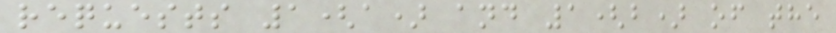requests 1(a) and 1(b) of the
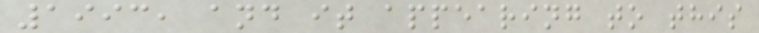1993, and it appearing to this
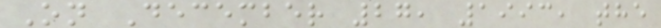On December 27, 1993, the
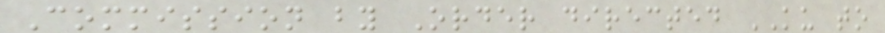Commission by Order directed KU to
